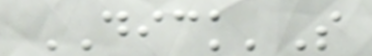DICK'S
